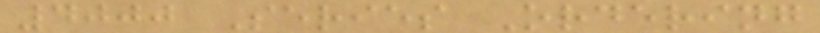4000 Series Ordering
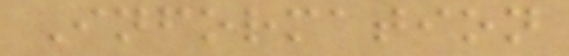Information
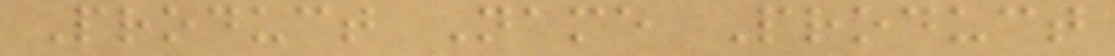Product Name Product
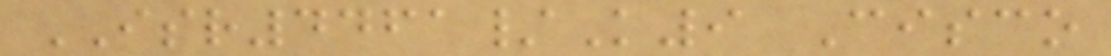ISR4461/K9 Cisco
